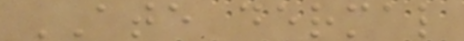ATE dermal
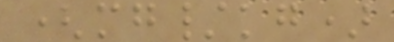(mg/kg)
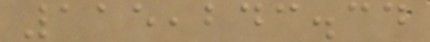115,243.34
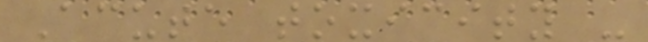Acute toxicity -
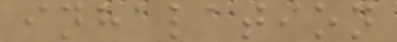inhalation
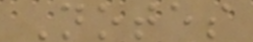Notes
